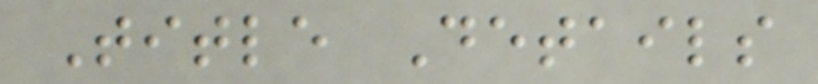Title Details
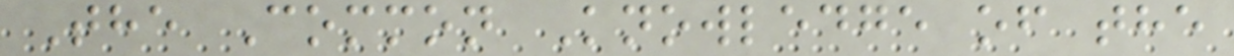The Common Knowledge of the
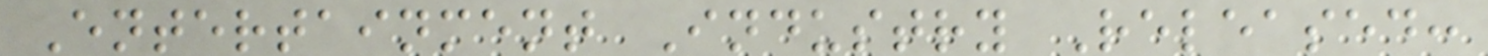Entertainment Industry Released:
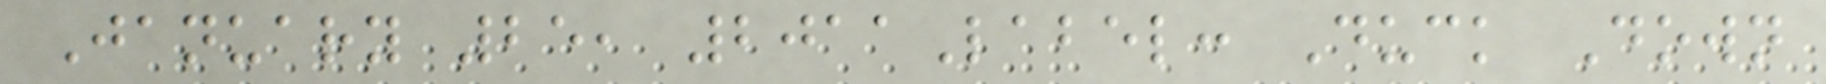January 25, 2011Label: Duck Down
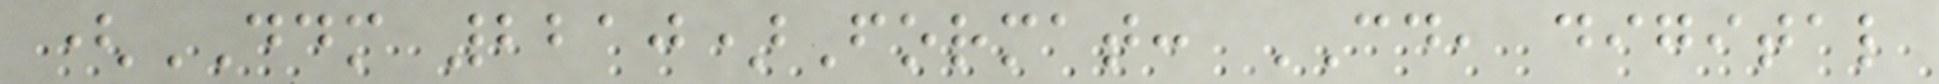(DDM 2210)Format: CD, digital
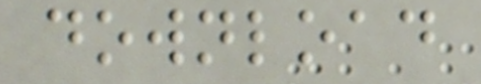download
